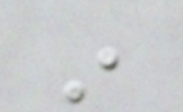in
